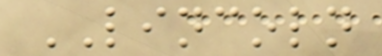LINCOLN
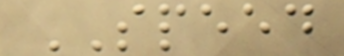SPEED
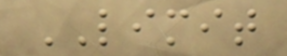LIMIT
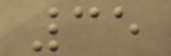35
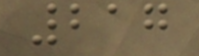217
